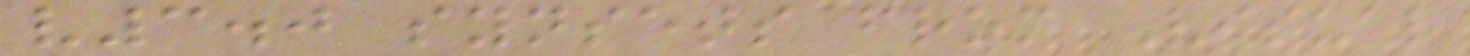v3.0 synsets from Visual
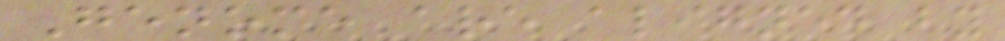Genome are aligned by
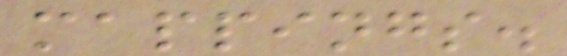mappings.
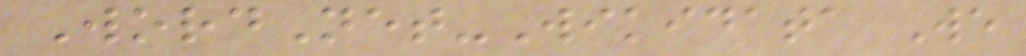WordNet-Wikidata We
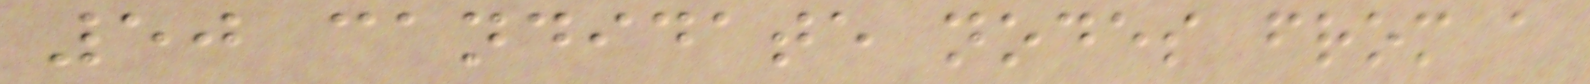50 candidate nodes from a
